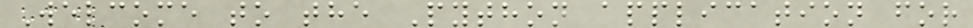Welcome to the Python application for
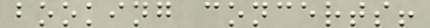booking concerts!
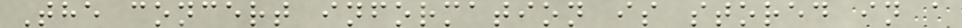The concert information is stored in a
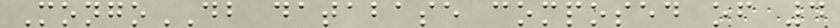MongoDB database composed of 4
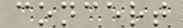concert
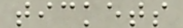tickets
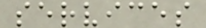services
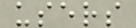users
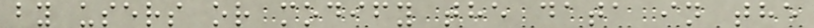by users or modify the data in the
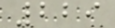229
